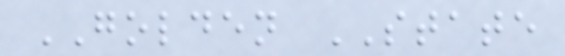GOLDEN STATE
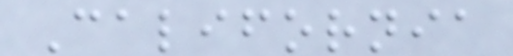California
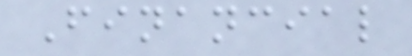Financial
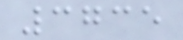3735
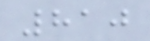810
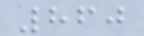860
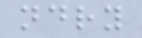ndry
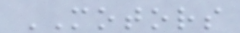MOTORS
